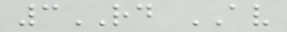3RD AV
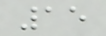15
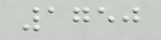1750
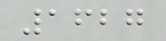1627
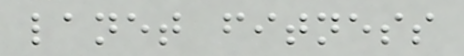lanet fitness
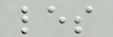les
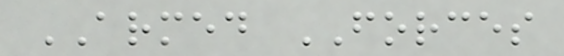ARMED FORCES
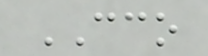CCO
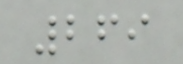269
